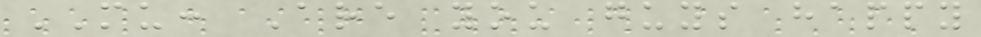MU: Are you guys happy
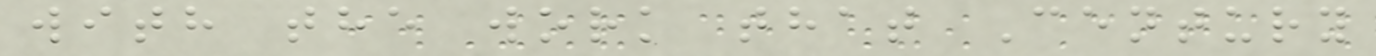with the work that Century
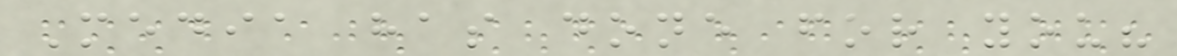Media has done for you?
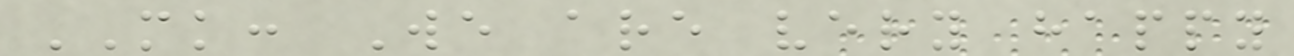MK: We are very happy
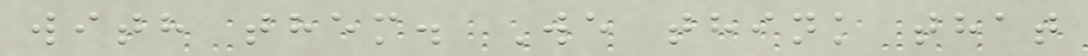with them. We think that
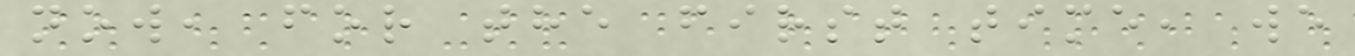now, for the first time, we
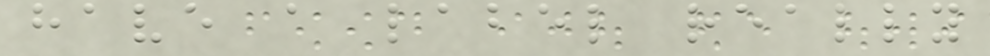have a label really
